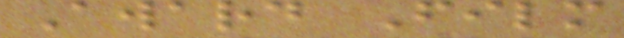Award Film
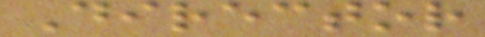Director
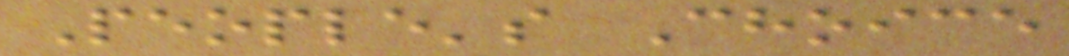People's Choice
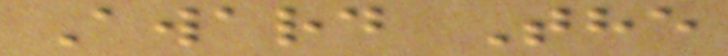Award The
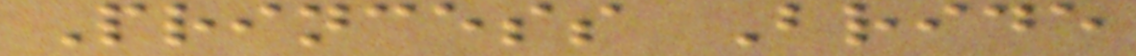Princess Bride
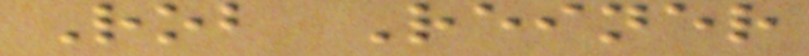Rob Reiner
